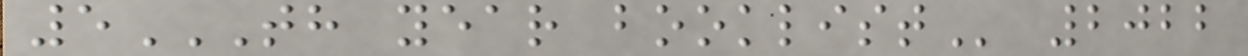5TH YEAR BOOKLIST 2022
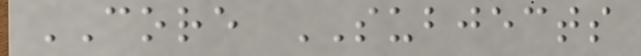CORE SUBJECTS
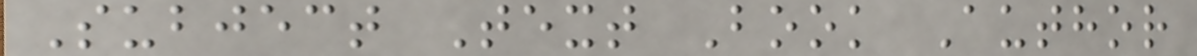Subject Text Book Author
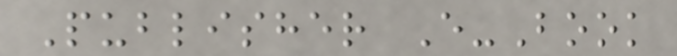Publisher E-Book
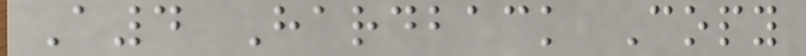A4 Hardback Copy
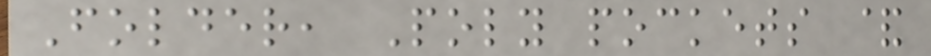Folder, Poly pockets &
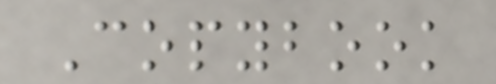Copybook
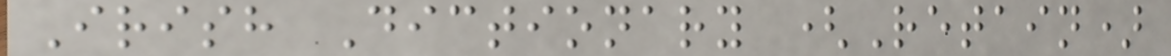Irish Dictionary (Retain)
